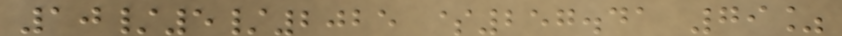10/5/2025 $257.41 79%
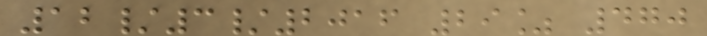12/3/2016 29% 470
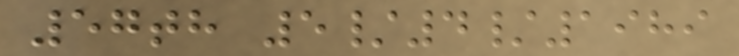57th 5/4/1989
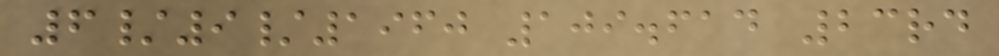6/9/1960 109.614 23rd
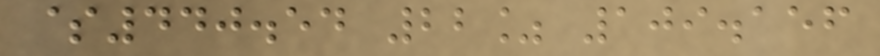$440.54 22% 109.156
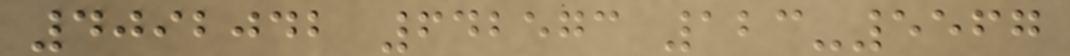4092042 642573 123-5567
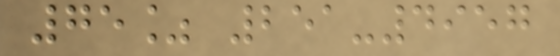75% 251-4957
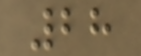28
